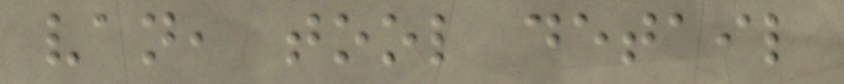van, tool detail
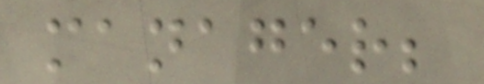manager;
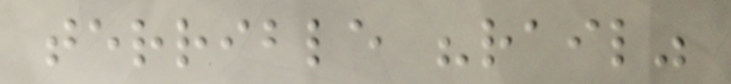terrible "rail"
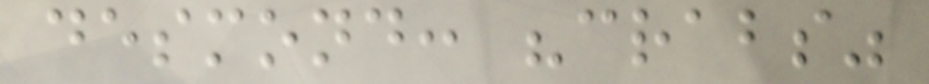desmond: "crabs"
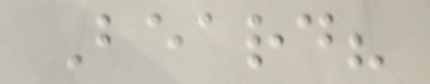Beard?
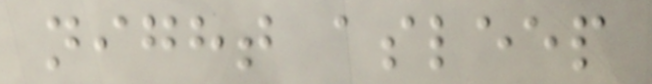night asleep
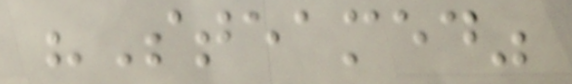"Steamed"
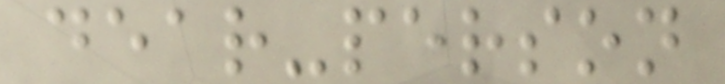dear-person
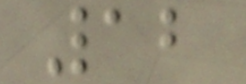12
